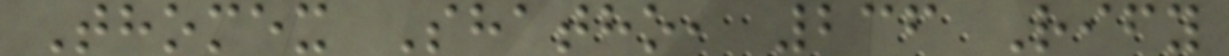Thomex Shatho, 236 Rify
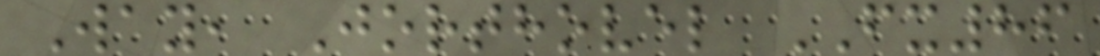Way, Jorthovel FX86
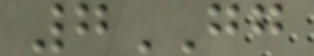7GG
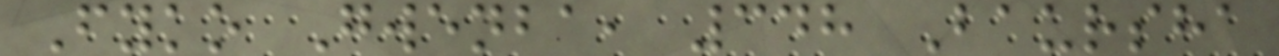Fyko Gwenba, 348 Baursha
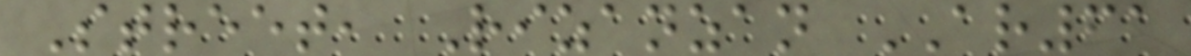Street, Rizanzan AR61
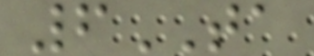6TA
